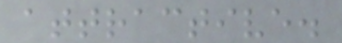attractive.
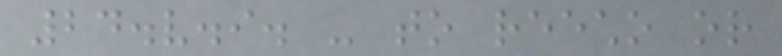24.v.i. - to reecho or
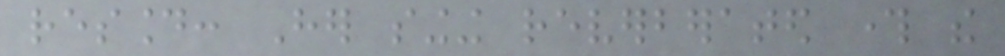resound: Her singing reverberated through the
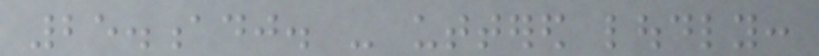25.adj. - uttered loudly:
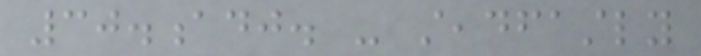30.adj. - steadfastly
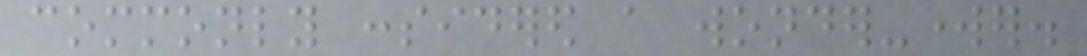commonly considered a wonder-worker.
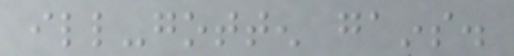ill-gotten gains.
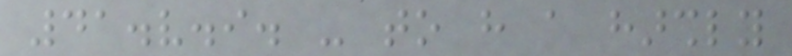41.v.i. - to have a harshly
